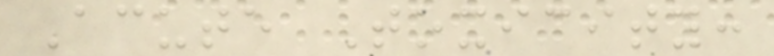Acute Toxicity:
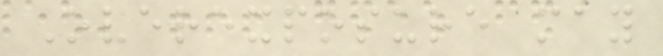Overexposure may
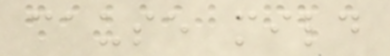cause mild
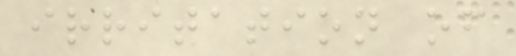irritation of
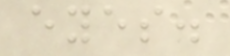eyes.
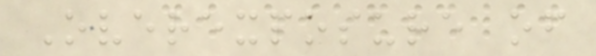Overexposure of
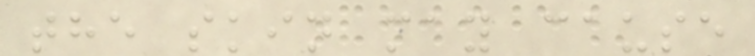the skin may cause
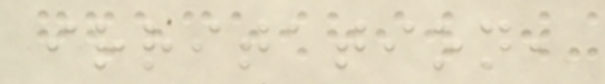irritation,
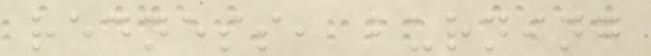redness, burning
